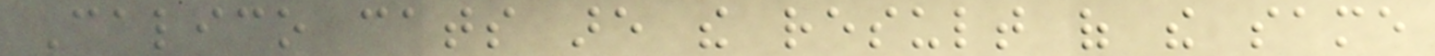Calico cats are the result of the same
